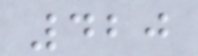420
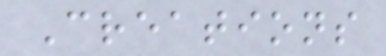Creations
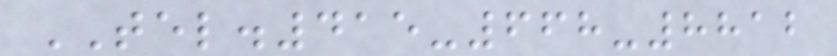TEL.415-668-8812
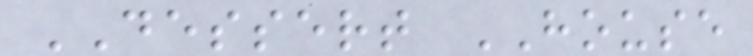DESSERT HOUSE
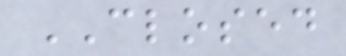CLOSED
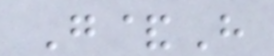G&H
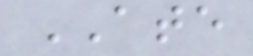ATE
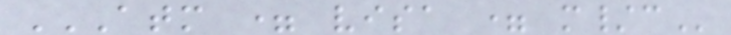ATM = VISA = M/C
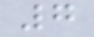7
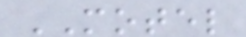MOTEL
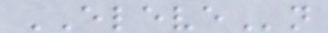ELEVEn
